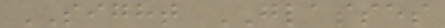SIGHT GLASSES
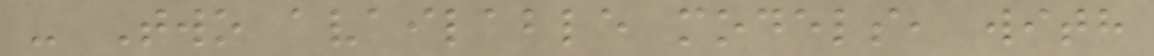- Two available models, with
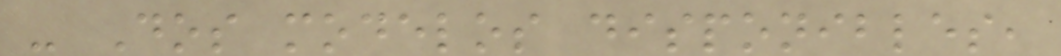- Dos modelos disponibles,
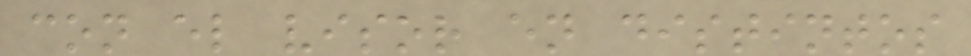con el visor en distintos
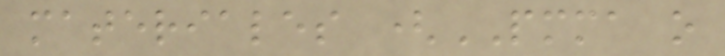materiales (PMMA o
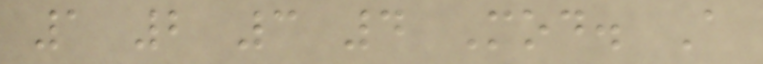1 2 3 4 Mod. A
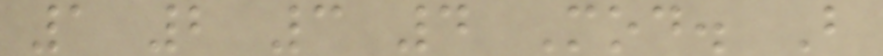1 2 3 4 Mod. B
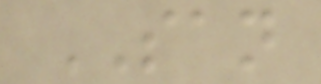SAN
